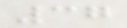37
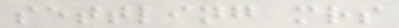settling mrs
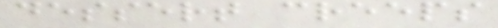dessert creeps
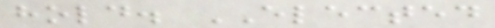hold. ELECTED
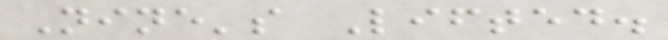Nine's Lifted.
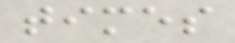times
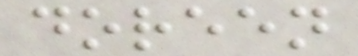doreen
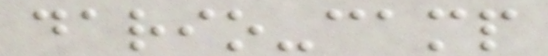dario-camp
